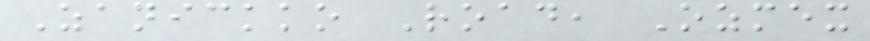Zanickko Road, Ozmex
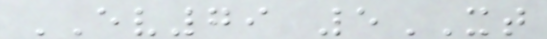EV79 5XT
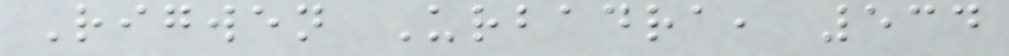Rigwen Urbadra, 534
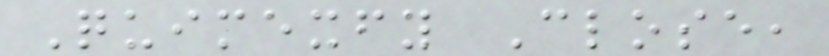Quimexfy Close,
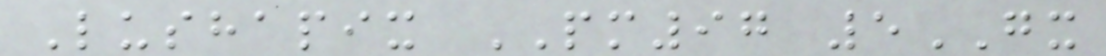Lushapix PM97 5GX
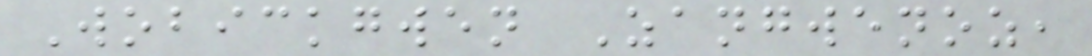Wobickgwen Zangwenoz,
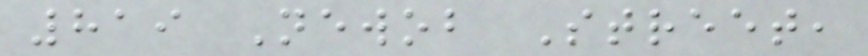819 Newob Street,
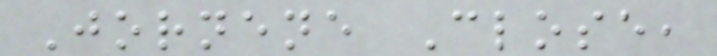Jornene Close,
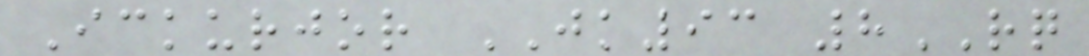Ickurjor JK93 8RQ
